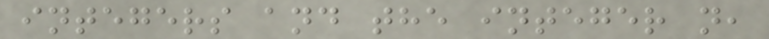integers and the integer n,
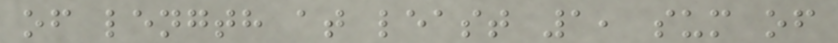of length at least 1, sum of
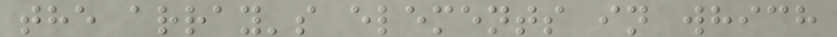the array's elements in which
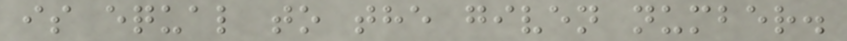is equal to the given number.
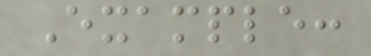Example:
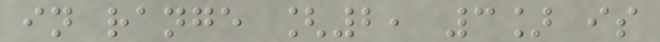in range [2, 3] is
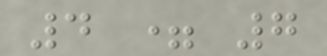4 = 7
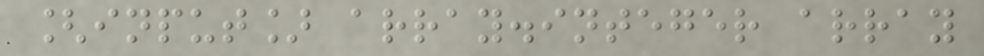[input] array.integer array
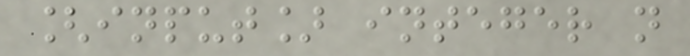[input] integer n
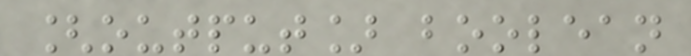[output] boolean
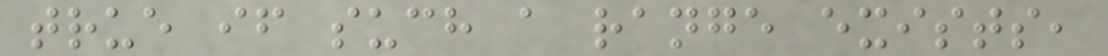true if such a range exists,
